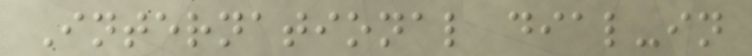International dial-in
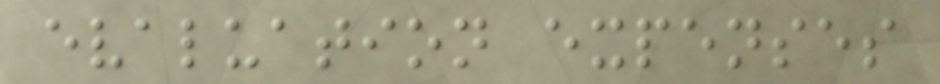evaluation expenses
